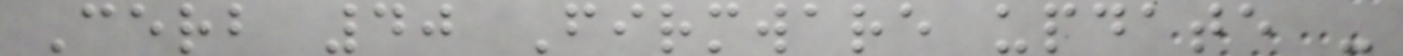Cerb 40 Firmware update -
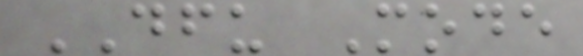DFU Mode
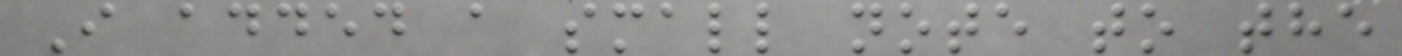I added a small note to the
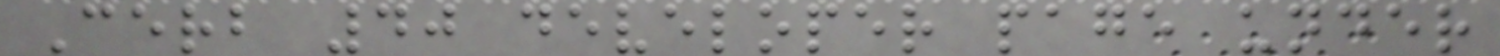Cerb 40 developer page under
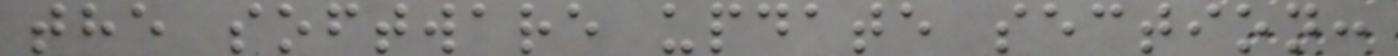the software update section:
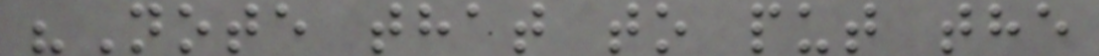"Note that to put the
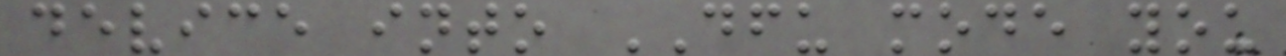device into DFU mode you
